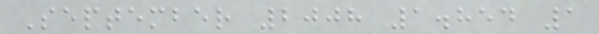September 2008 1.854 1
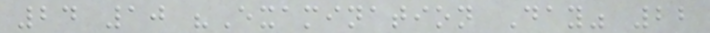24 10 "Examination Day" 22
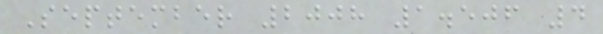September 2008 1.506 4
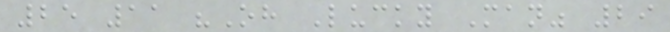25 11 "Oh Lucky Man" 29
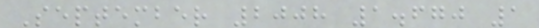September 2008 1.670 1
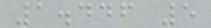1.446 5
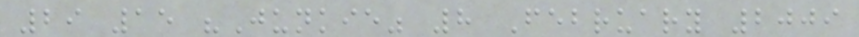29 15 "Junkie" 8 February 2009
